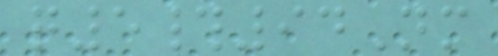q5#94Nm
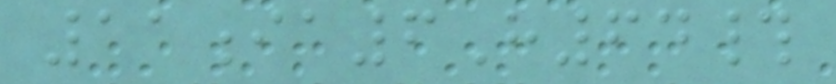11ia6H64#
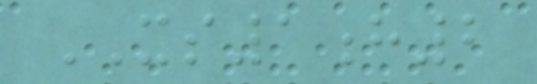XS1h2
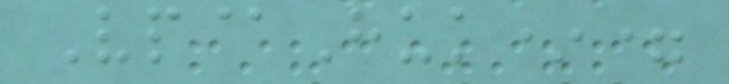Vp@Huk*=
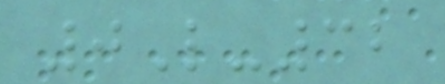0L-32
